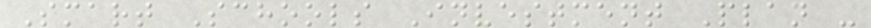Smart Schools Investment Plan -
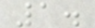1.
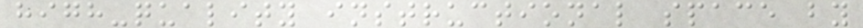high-quality instructional space by
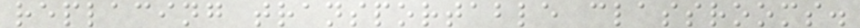replacing transportable classrooms.
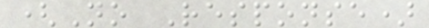(No Response)
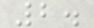2.
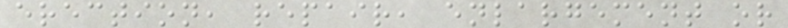erection, repair, enlargement or
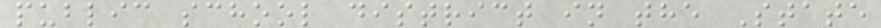public school district in the State
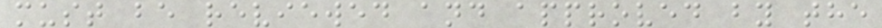must be reviewed and approved by the
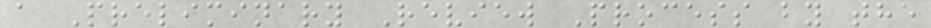a Preliminary Review Process by the
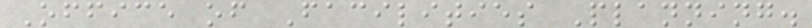Office of Facilities Planning.
